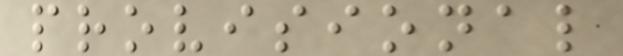provisional
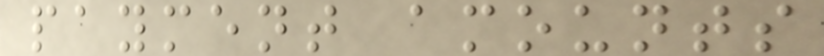payment amounts
